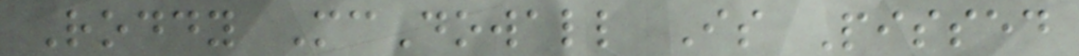Roddy McDowall Is Pissed
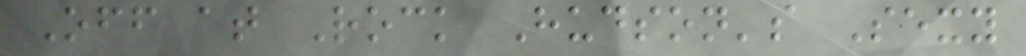Off at Rock Hudson's Sexy
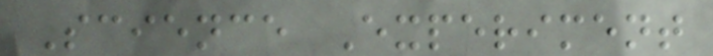Science Experiment
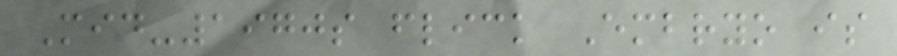Mid-1970s flick Embryo is
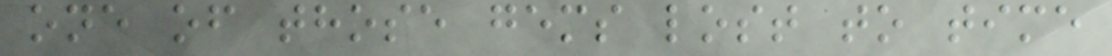one of those gems lost to time
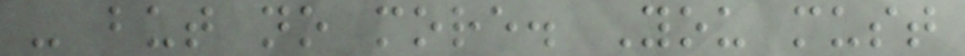- but no more. You must
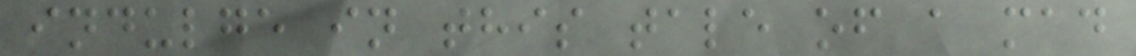indulge in this tale of a mad
